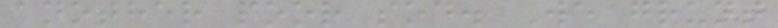another poor sod. We grunt
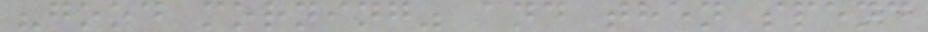"good morning" and then spend
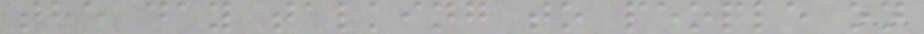the day talking to people on
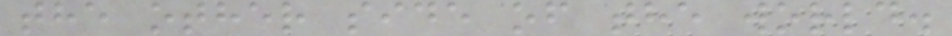the other side of the world.
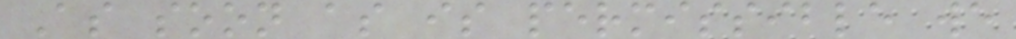As soon as is permissible we
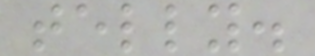telly.
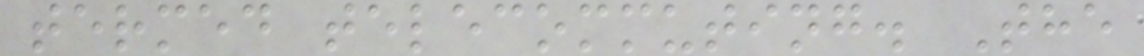termed telecommuting. The
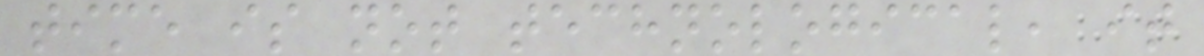time is not technological, it
